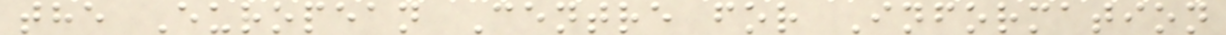the European Centre for Information
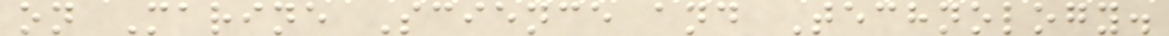on Marine Science and Technology.
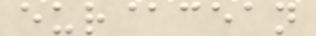eur@cean
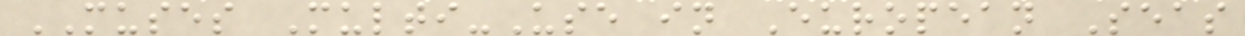MUSES Multi-Use in European Seas
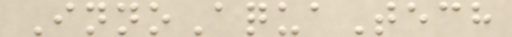InnoAquaTech
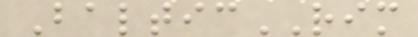BalticRIM
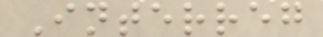Interreg
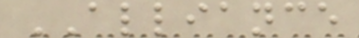ALLIANCE
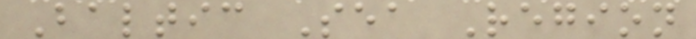Baltic Sea Region
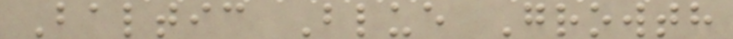Baltic Blue Growth
